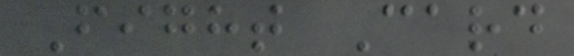Fight Card
